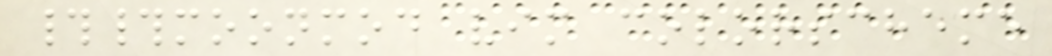##moonmod vim colorscheme
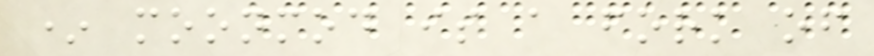* moonmod is a fork of
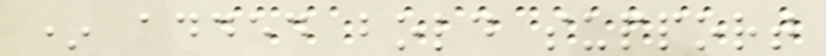* added bold support
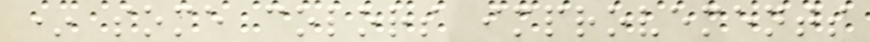* some colors improvements
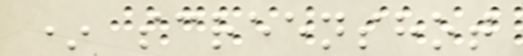* screenshot
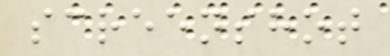screenshot
